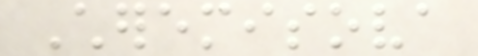Cheremisova
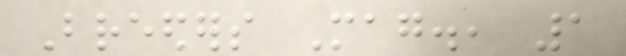Breeders Mag., 1
